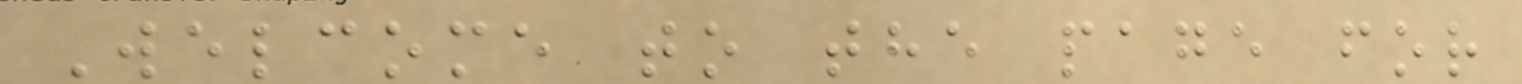Welcome to the page for
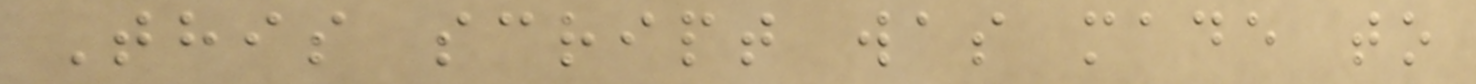This script was made to
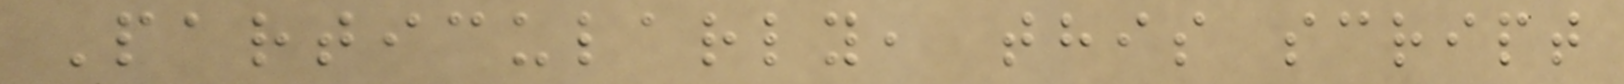Particularly, this script
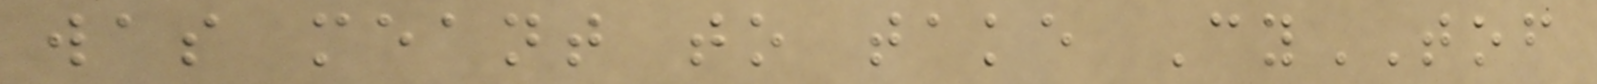was meant to take CyTOF
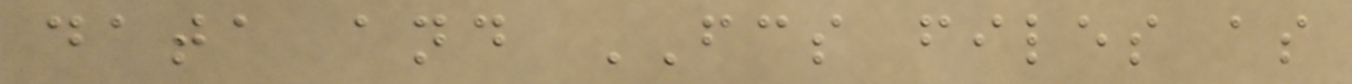data and FCS files as
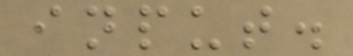input.
